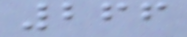266
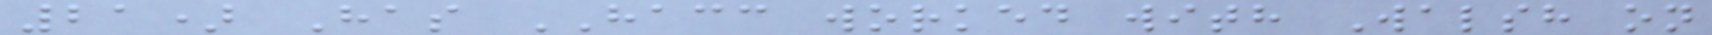21) Has HACC worked with Walsh on
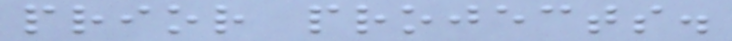prior projects.
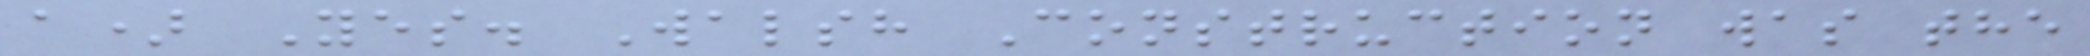a) Yes. Walsh Construction was the
